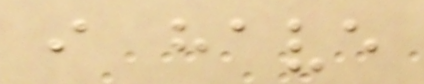i have
